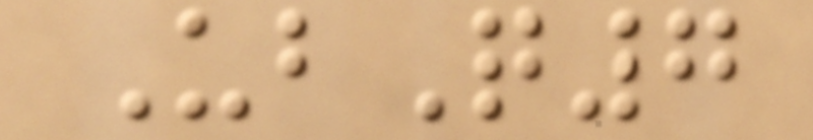UbQ7
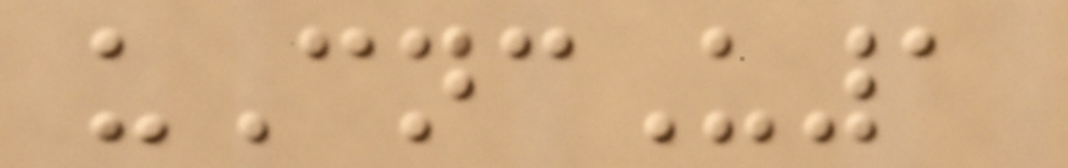uCncU1
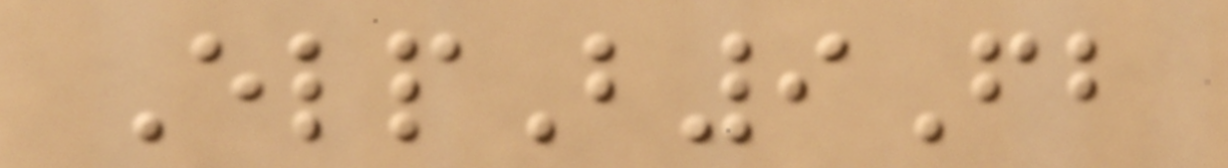ElpB9Fb
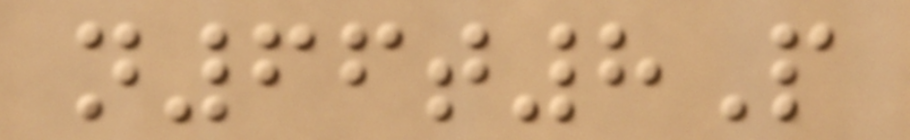n66t8P
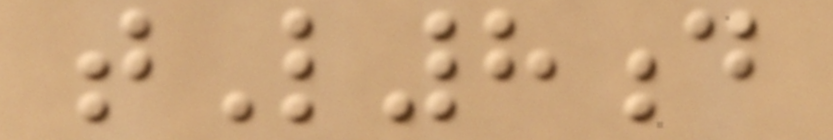tL8d
